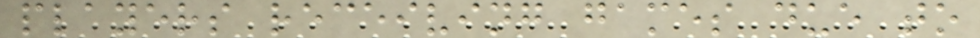players receiving games due to
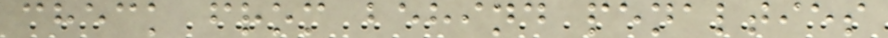check from behind penalties
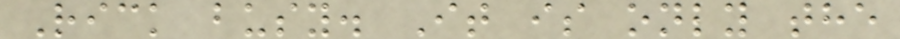Rick busy. It is only the
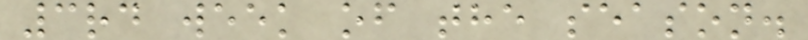3rd week of the season.
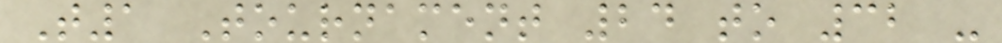T1 Tournament 24 to 32 -
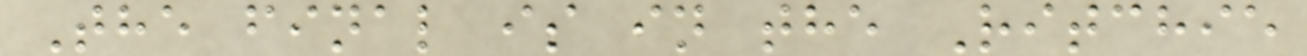The final is in the Ritchie
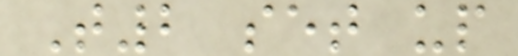T2 set up
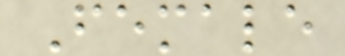Female
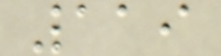119
